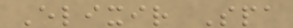Elixir Spa
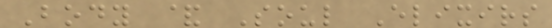Body & Soul Elixirs
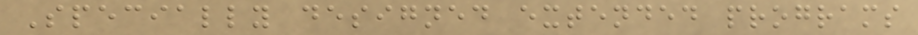Specially designed extended programs
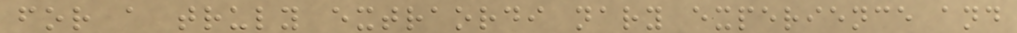for a truly extraordi nary experience and
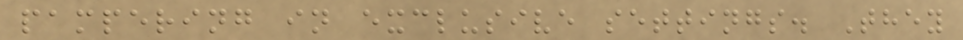pampering in exclusive settings. They
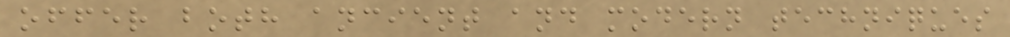offer both ancient and modern techniques
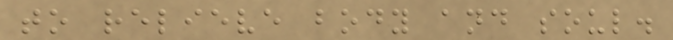to relieve body and soul.
